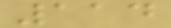114
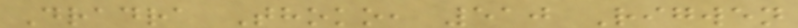Dradra Thoko, 510 Rigwen
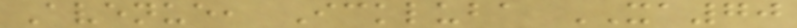Avenue, Ickluba XA70
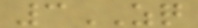3ZQ
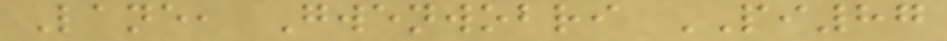Lane, Gwenwobri PI87
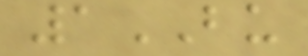1BU
